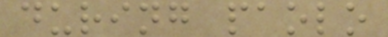during paolo
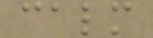calm
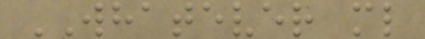WHATEVER ml
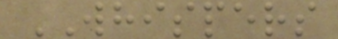WHISPERS
